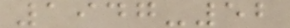1947-52
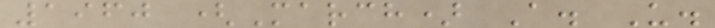1960 (March) A. U.
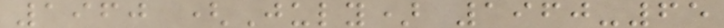1960 (July) 1960-65
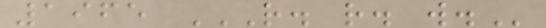1965 R. R. W.
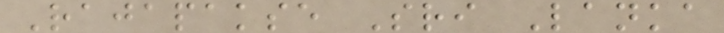Rajapakse Sri Lanka
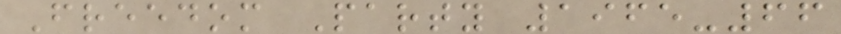Freedom Party 1965-66
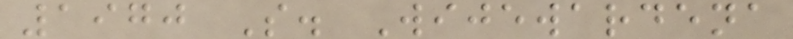1970 S. Wijewardena
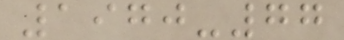1970-77
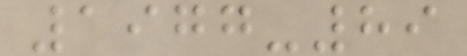1977-89
